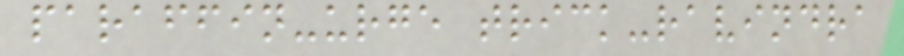paraffin-urge trick-ravindra
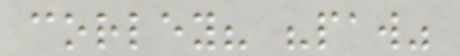corley? "paw"
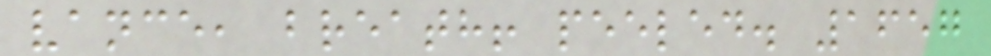vance, breath! peeled. 1657
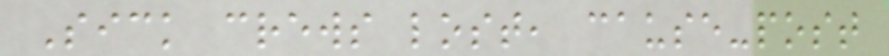Sick crews lost, cause-post
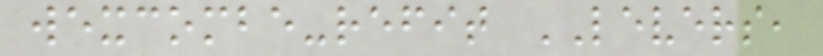wexcombe-refit LEVERS,
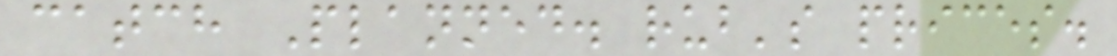catch Planned. rub's prices.
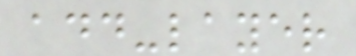add-layer
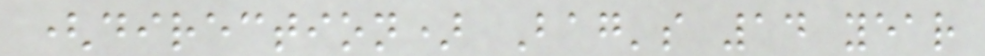(direction) Bag's 14 year
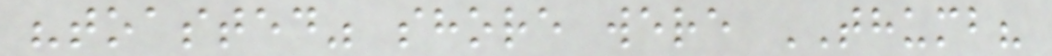"toasted" shore were THUMB?
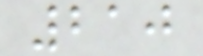210
